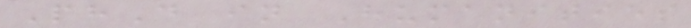PhD in Humanities
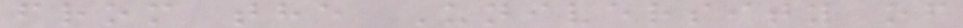from the University of
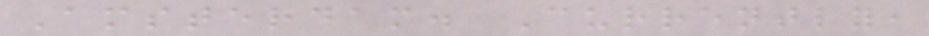Amsterdam. Currently,
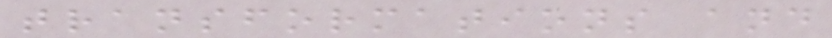transformations and
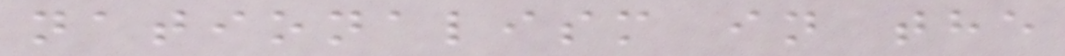nationalism in the
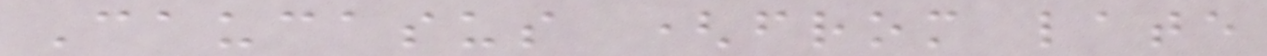Caucasus (from late
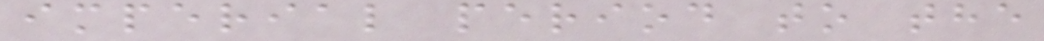imperial period to the
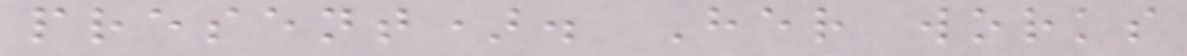present). Her works
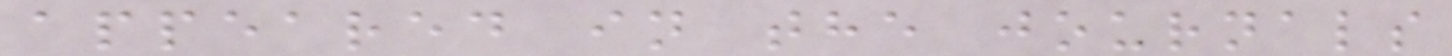appeared in the journals
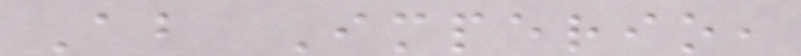Ab Imperio,
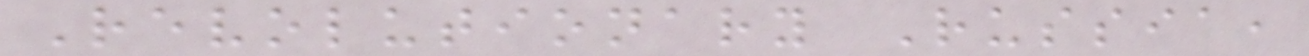Revolutionary Russia,
